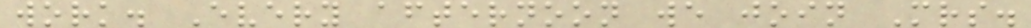work. Every afternoon we join Mrs.
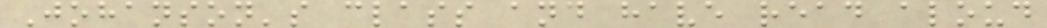Johanson's class and have read aloud
